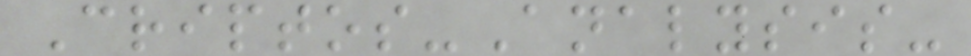Criptos-Analysis-
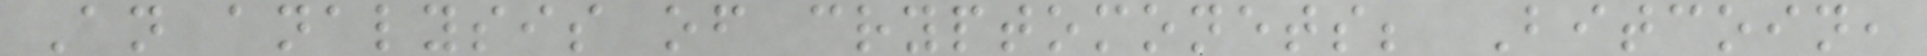An analysis of cryptomonets; Bitcoin,
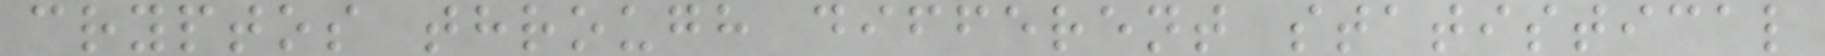cryptos through different statistical
